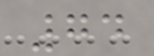74
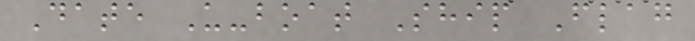Date U-boat Ship Flag
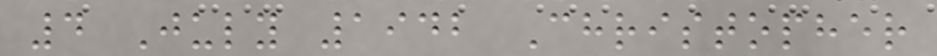4 July 1942 Christopher
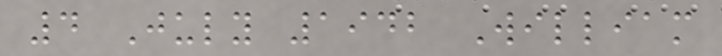4 July 1942 William
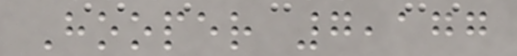Hooper 7,177
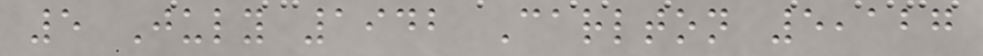5 July 1942 Carlton 5,127
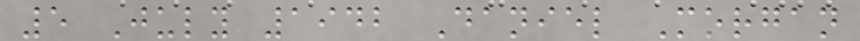5 July 1942 Daniel Morgan
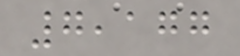7,177
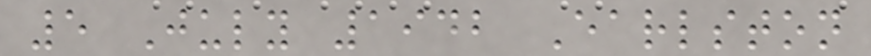5 July 1942 Earlston
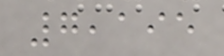7,195
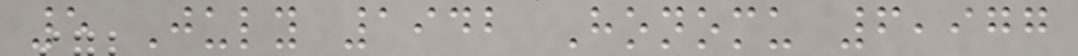5 July 1942 Honomu 6,977
